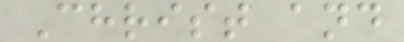Christ and
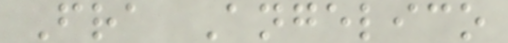Fra Angelico
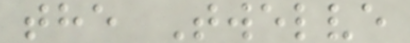the Twelve
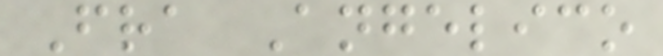Fra Angelico
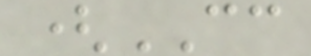(CC
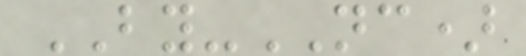BY-NC)
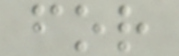for
